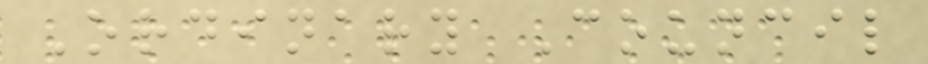Ordinary Council
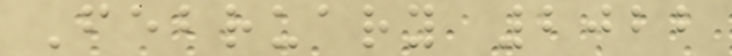February 2022
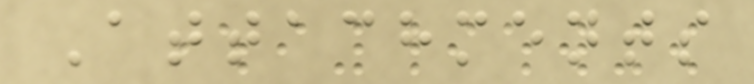Attachments
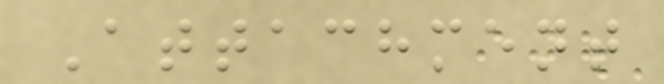Attachment
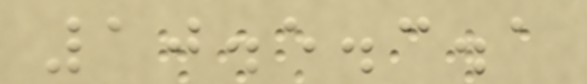10.5.3.1
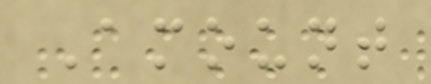Amount
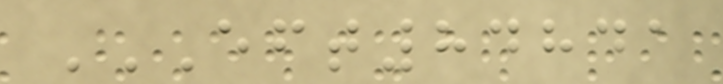EFT84841
